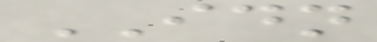IDN
